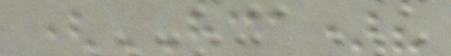(HCA)?
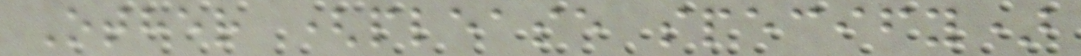Other (please specify)
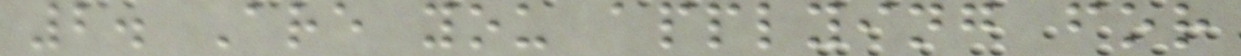2. Are you applying for
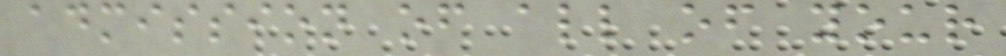admission of all of your
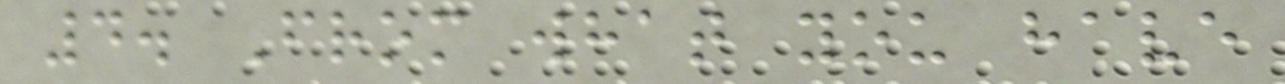4. From what you have
